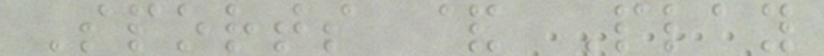Sports & Play
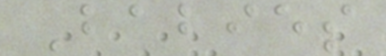Babies
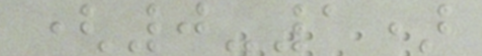(0-1)
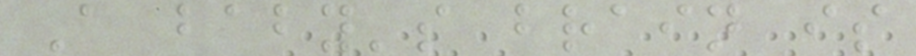A baby's brain is
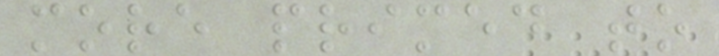more primed to
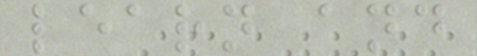learn and
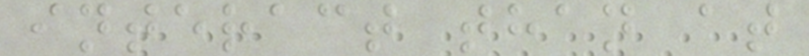interact than at
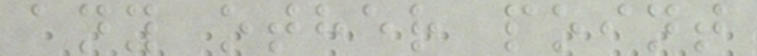any other point
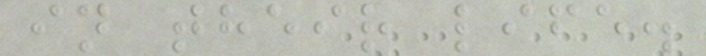in their life.
